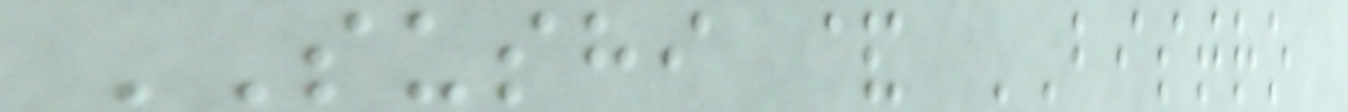SUSHI & BISTRO
